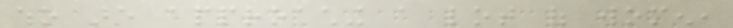who are approaching a lot of women,
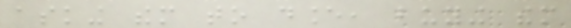asking them to dance, buying them
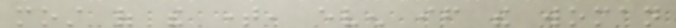most of the time, even if the woman
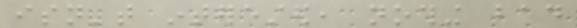isn't interested, nothing bad
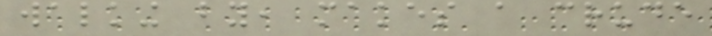walking by, makes a crude
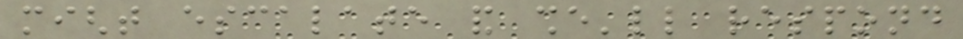might escalate and she'll respond
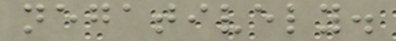negatively.
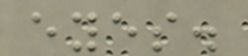eyes.
